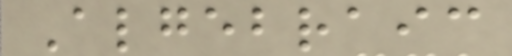Algebraic
